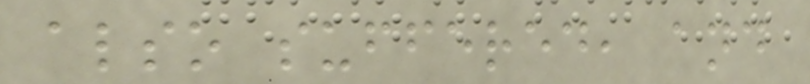also suffered, and
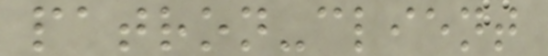patron-client
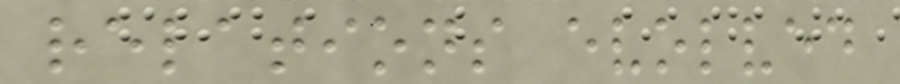relations evolved
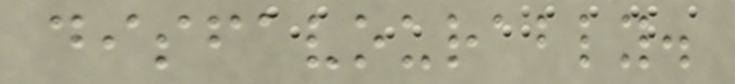disfavourably.
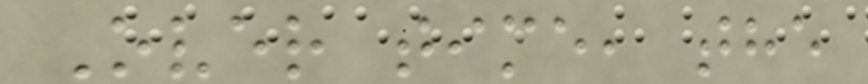Over time, the
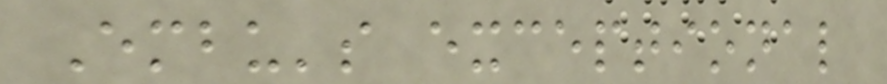Embu's exceptional
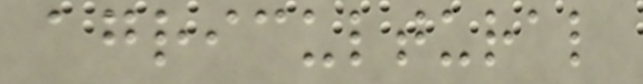agricultural
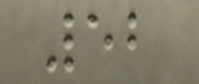52
